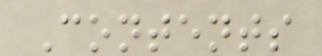Contents
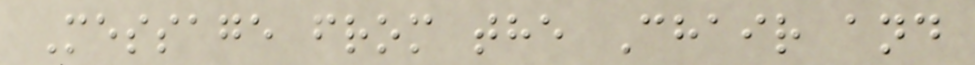Message from the Chair and
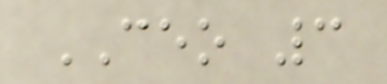CEO 3
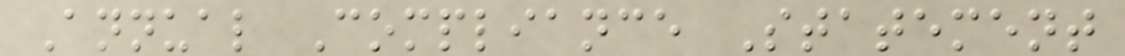Annual Compliance Statement
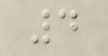4
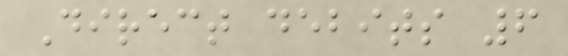Direct debits 6
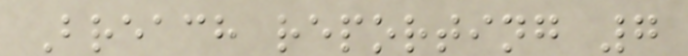Breach reporting 7
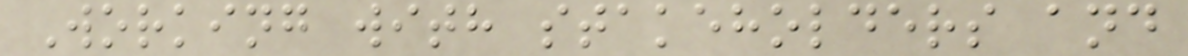Working with stakeholders and
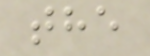the
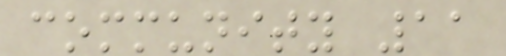community 11
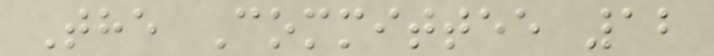The Committee 12
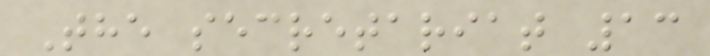The secretariat 13
